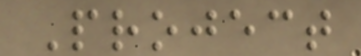Project
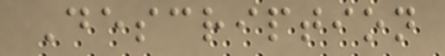Description
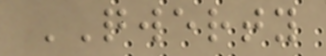QWERTY
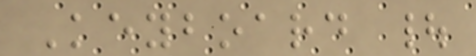Keyboard |
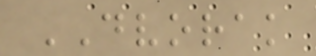DVORAK
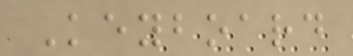Keyboard
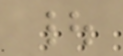|
